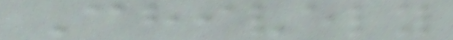Chively
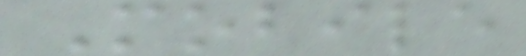Mobile
